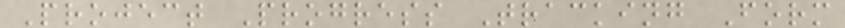Project Progress Tracking Form
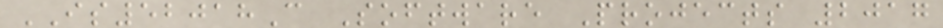IS52018C Software Projects 2017
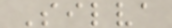Silva
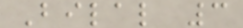Bilal 3
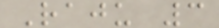Raju 3
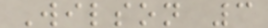Wilson 3
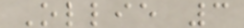Ollie 3
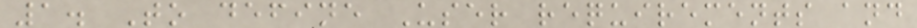1. To define User requirements and
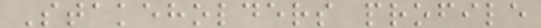Stakeholders profile
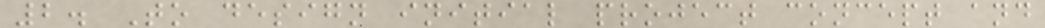2. To design initial project concept and
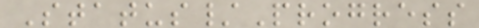Status/Progress
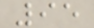95
